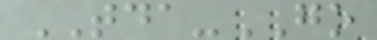TDA-GO
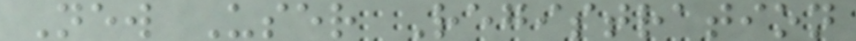New User Registration
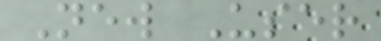New User
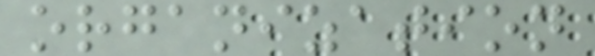organization
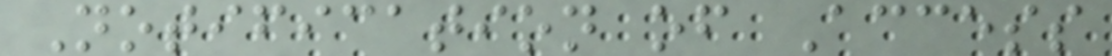Notification of Access
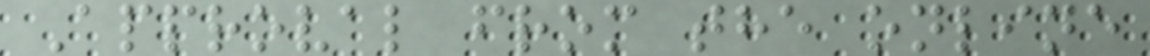Approval from the online
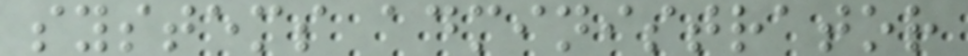systems administrator
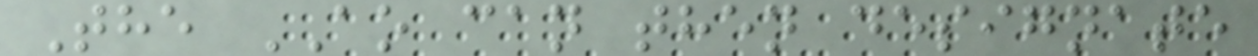The AO can then designate
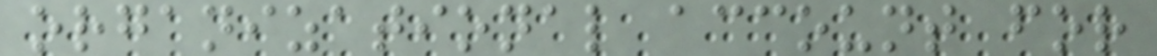organizational account for
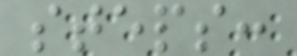steps:
